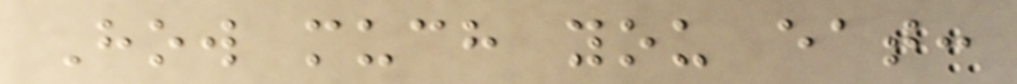How much you eat:
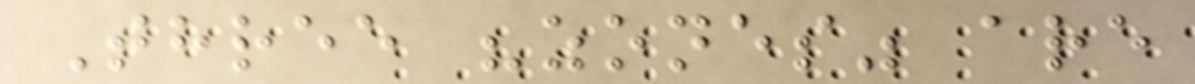Three "zones" are
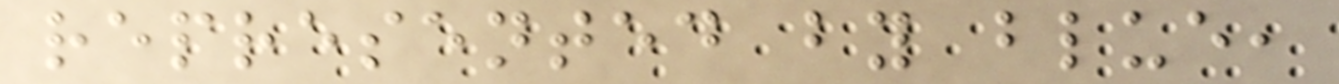represented by blue,
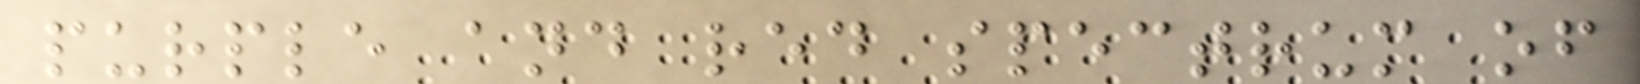purple and red spectrum of
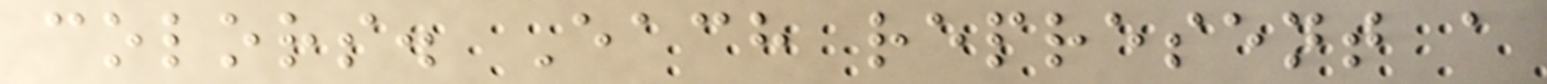colors. Each represent a
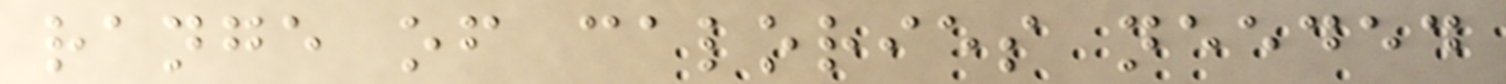range of calories needed
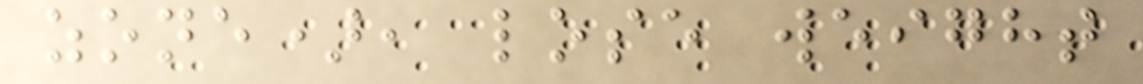zone), lose weight
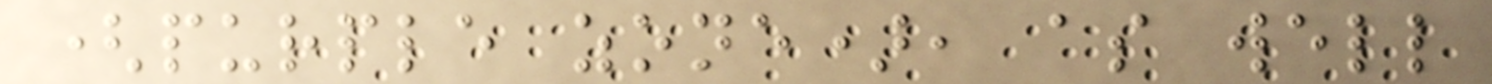(purple zone), as well
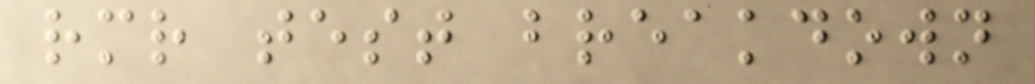rmr test breakdown
